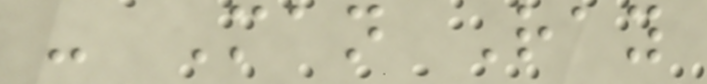- Man Ray
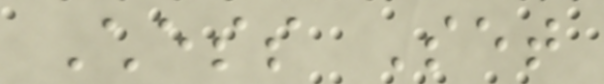Chess Set
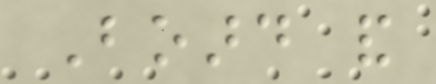Board and
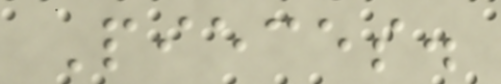Pieces.
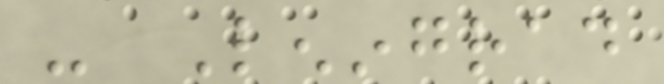- Leningrad
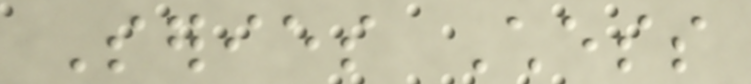Series Chess
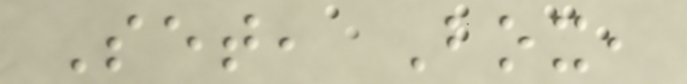Set, Box,
